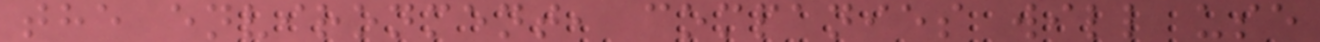the environment, companies will use
